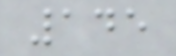145
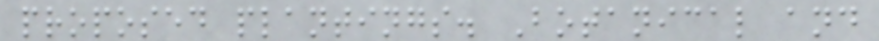proposed plantings. Botanical and
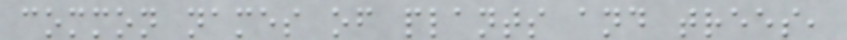common names of plants and trees,
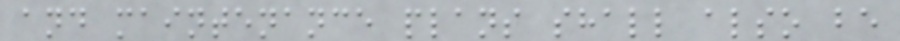and maintenance plans shall also be
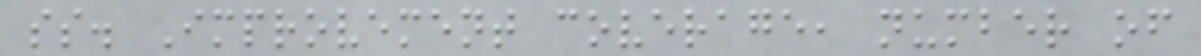ss. Improvement coverage, number of
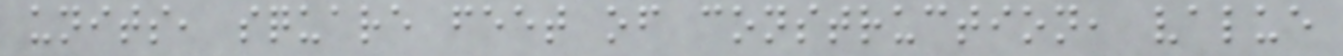units, square feet of construction, value
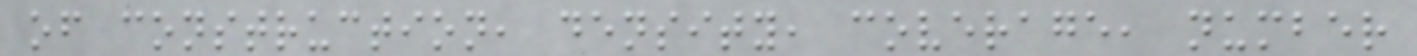of construction, density, coverage, number
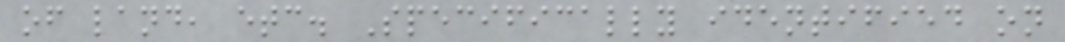of land, etc. Specifically identified on
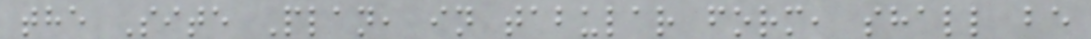the Site Plan, in tabular form, shall be
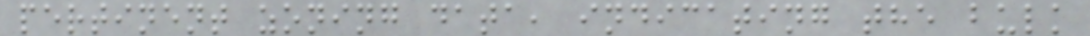pertinent zoning data, indicating the bulk
